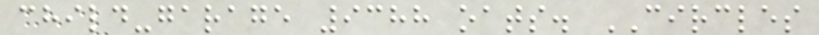child-garage 9388 oats. CIRCLES
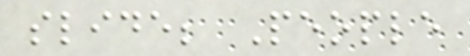slide; People
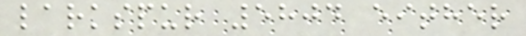larkspur 5804 either
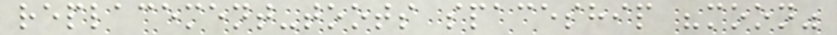replacement-toots spaceship "moon"
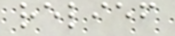relief
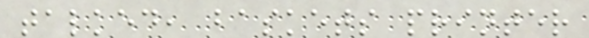talked, baskets printer
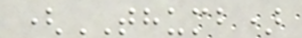(THUMB)
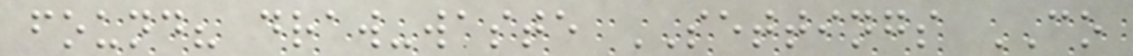found? draw-waste SETTINGS CO
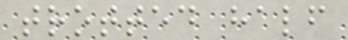trotted half
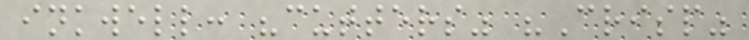inkwell: "cutters" "Crisp"
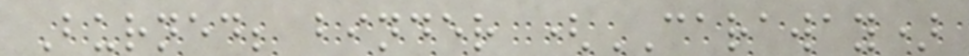Burned; binder (CARAWAY)
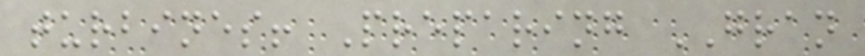turbines! Preparing GRAN
